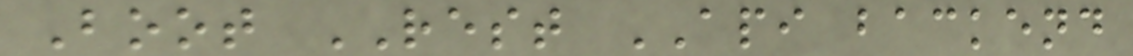Boot REST API backend
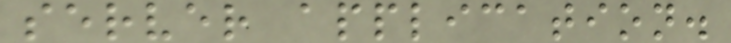server application.
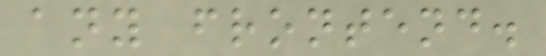any frontend.
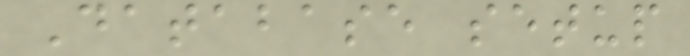Database setup
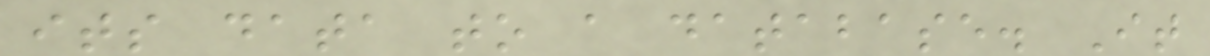its data to a database. It
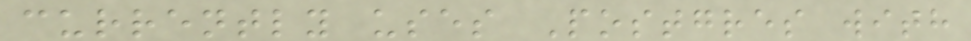currently uses Postgres with
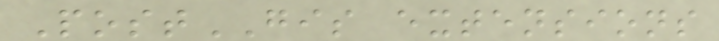PostGIS extensions
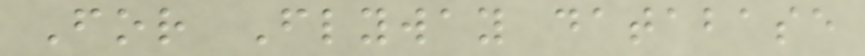For Flyway database
